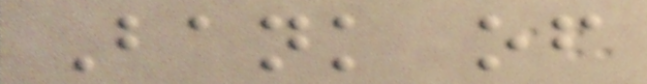Bank of
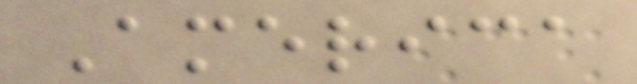America
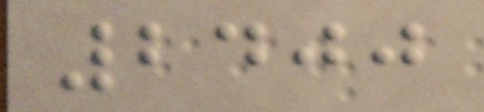2400
